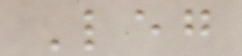Leg
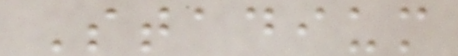Stadium
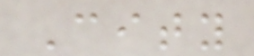City
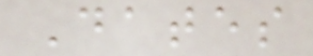Dates
